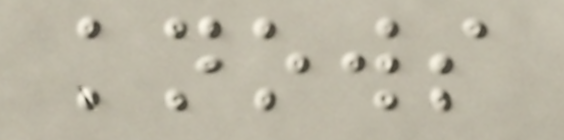knows
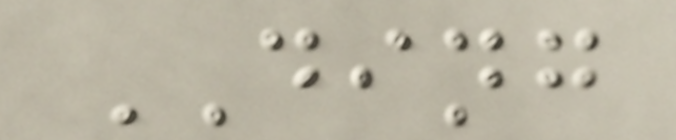DING
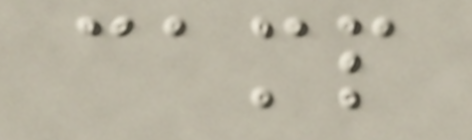camp
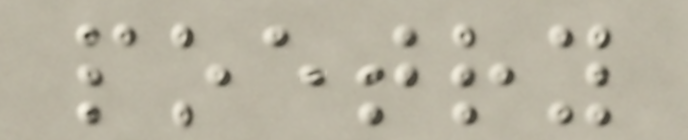poetry
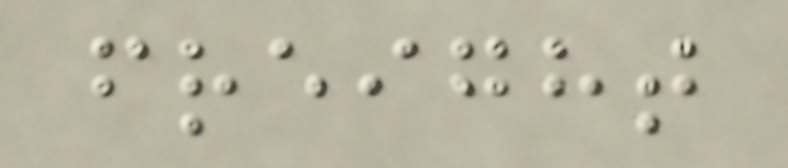freight
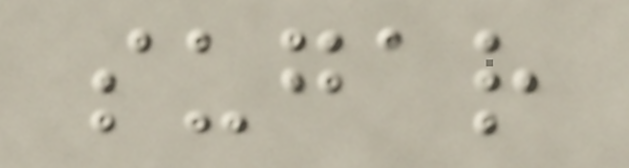sugar
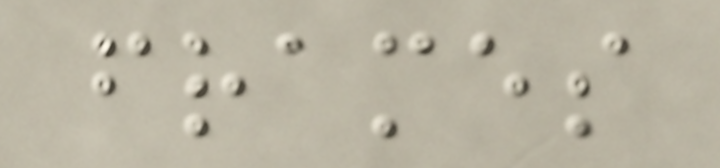frames
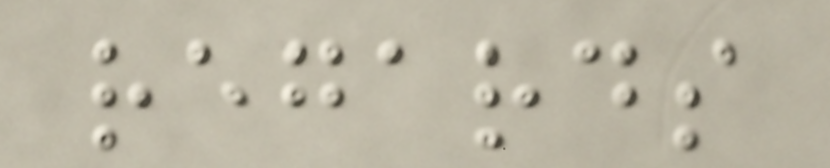regards
